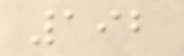192
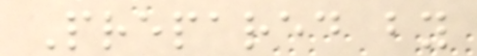Prepared by
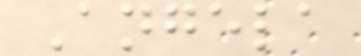Angela
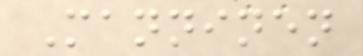Manninen
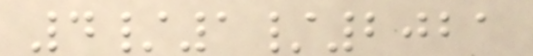4/1/2021
